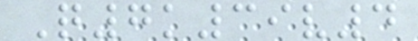Q7k39v4
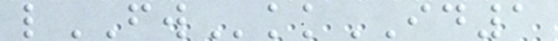lFWkkID1
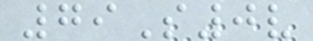79S0v
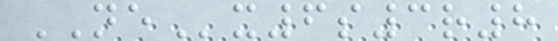NEx6s3r8
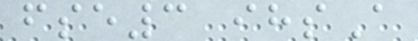fse3 ihsA
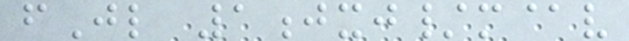fJl 1jxj/m@v
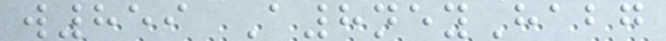w859 A8neyHabg
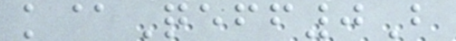k@Qeff0B
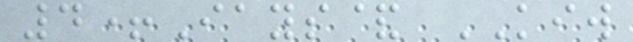4+Iays& KIW
